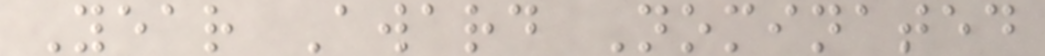Year Award Nominated
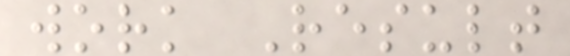work Result
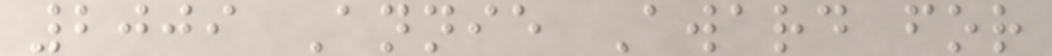2009 Annie Award for
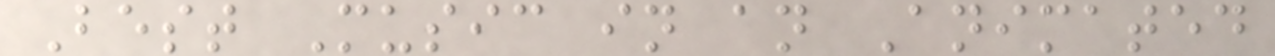Best Music in an Animated
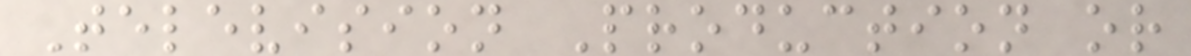Television Production or
